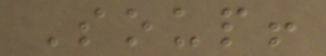Soup!
